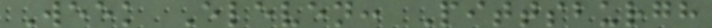Week Eleven: Pittsburgh
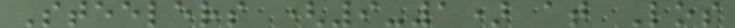Steelers (9-1) at Los
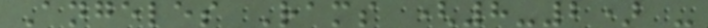Angeles Rams (8-2) -
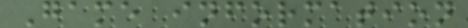Game information
